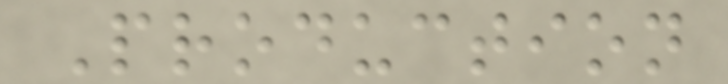Production
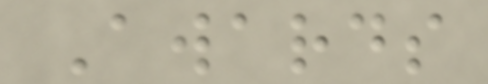Awards
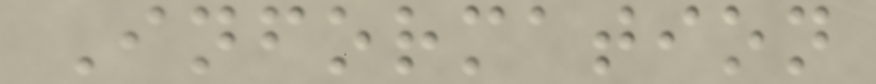Information
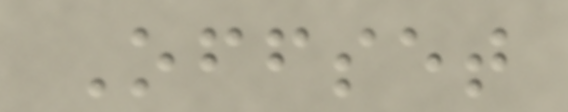Offset
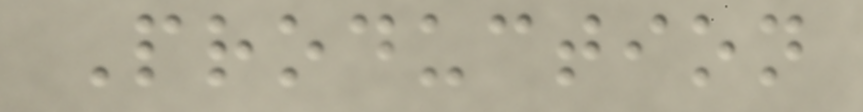Production
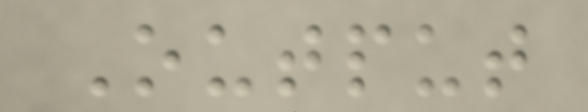Output
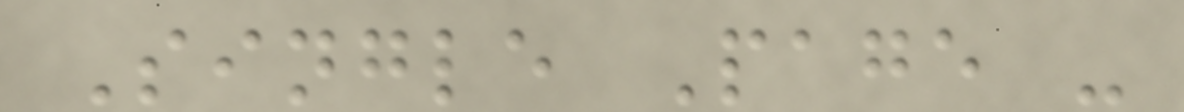Single Page -
